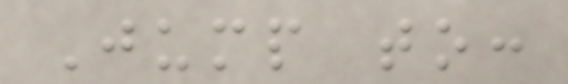Jump to:
